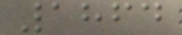1864
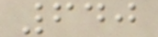640
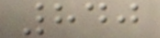840
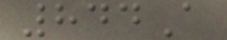844A
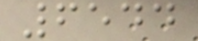6544
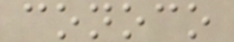conoco
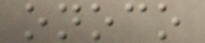onoco
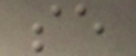se
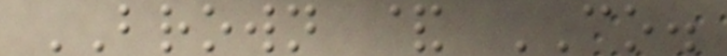BROWN & CO.
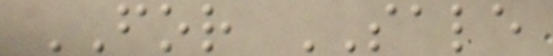FOR SALE
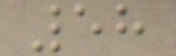58
